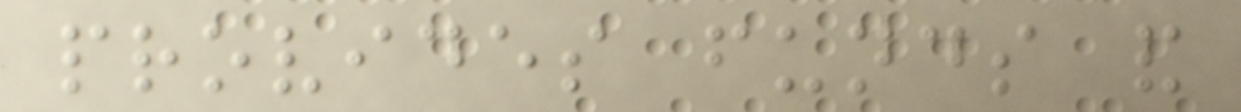provides funds and
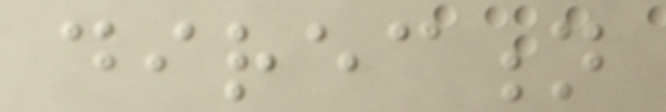direction
